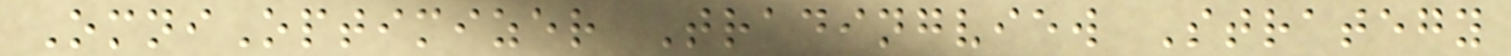OmniOptimizer Tradingview Strategy
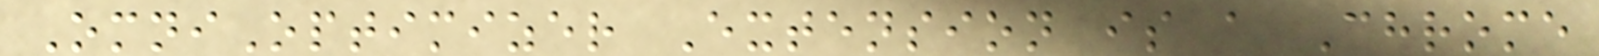OmniOptimizer Extension is a Chrome
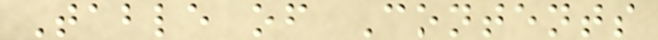Table of Contents
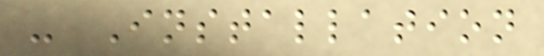- Installation
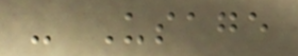- Usage
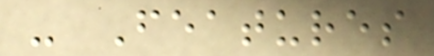- Features
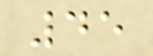45
